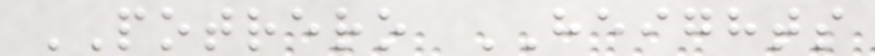POTRERO HEIGHTS
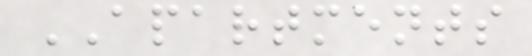APARTMENTS
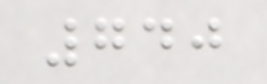740
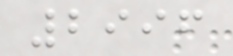2996
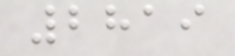2819
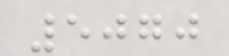5070
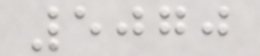5070
